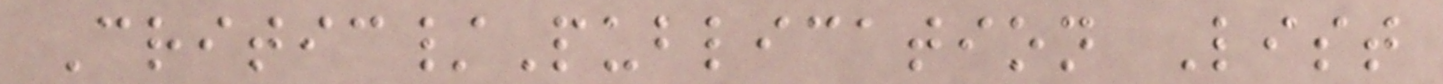Critic/Publication List
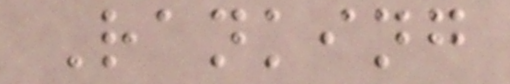Ranking
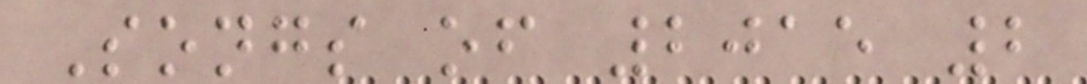Songs of 2015 2
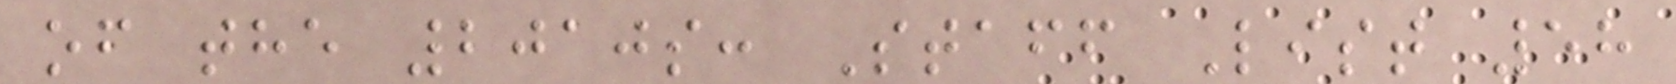of the 2010s: Staff List 58
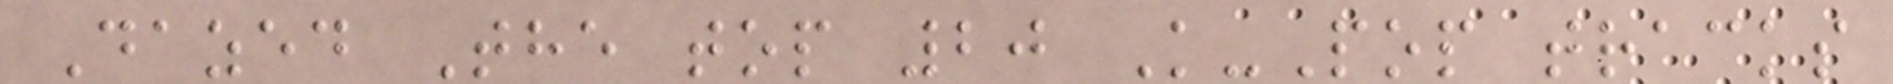Dazed The top 20 K-Pop tracks
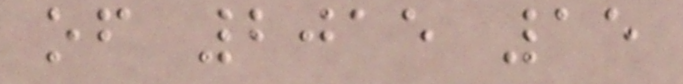of 2015 15
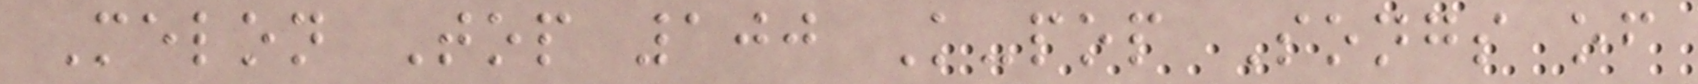Melon Top 100 K-pop Songs of
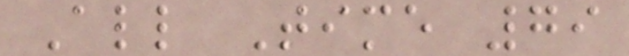All Time 79
